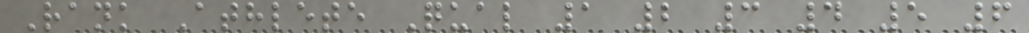Rank Athlete Qual 1 2 3 4 5 6
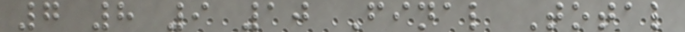7 8 9 10 Final Total
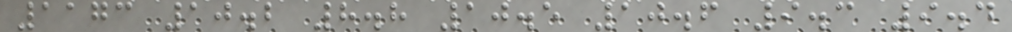1173 10.2 8.8 10.5 10.6 9.3 9.4
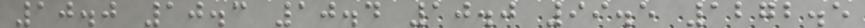10.0 10.3 10.4 10.0 99.5 1272.5
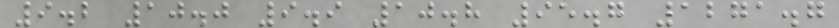9.2 10.0 9.9 10.8 95.7 1271.7
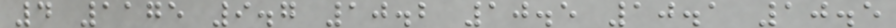4 1175 9.7 10.2 10.5 10.1 10.5
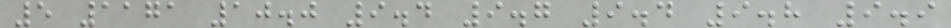5 1171 10.0 9.4 9.7 9.4 9.8 9.9
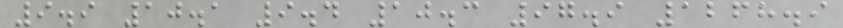9.9 10.1 9.4 10.3 97.9 1268.9
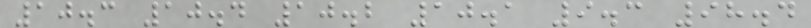10.3 10.4 10.2 10.1 9.3 98.4
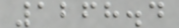1268.4
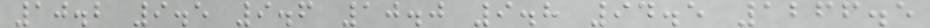10.2 9.5 9.6 10.0 9.8 94.5 1266.5
